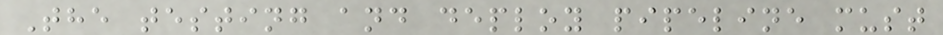The testing and deploy pipeline must
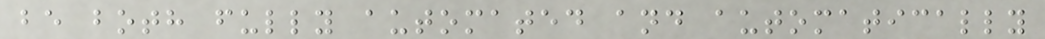be both fully automated and automatically
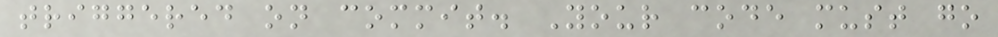triggered on commit. Your code must go
